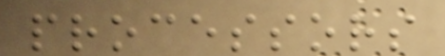processors
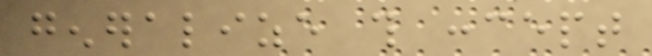generalize this concept
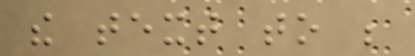the text to be
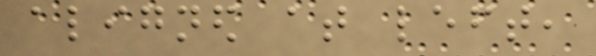aligned at left,
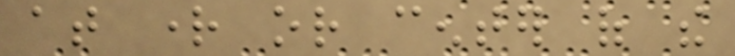at right or center of the
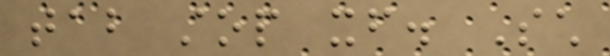tab stop itself. Such
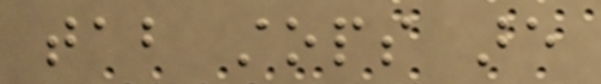tab stops are
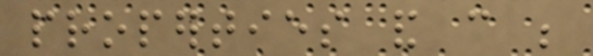properties and can be
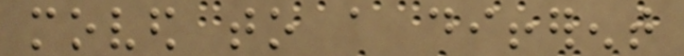moved to a different
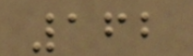162
